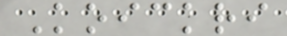Koickri
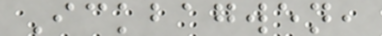Ickbagwen,
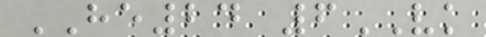HE24 6VK
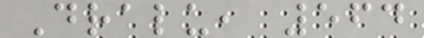Dralu, 564
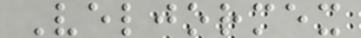Veljormex
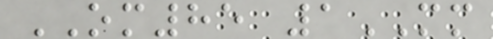OM85 1MM
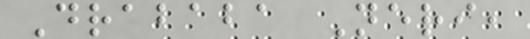Drababa Neri,
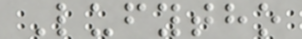Lufytho
